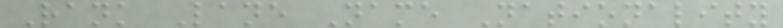Rank Lane Name Nationality
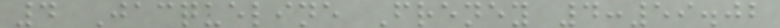4 Jacqueline Freney 4:59.02
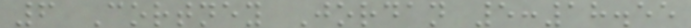6 Cortney Jordan 5:18.55
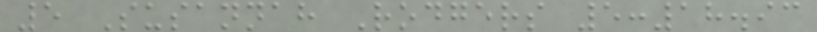5 Susannah Rodgers 5:18.93
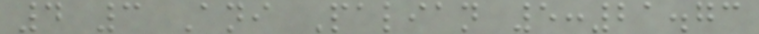4 3 Ani Palian 5:21.73
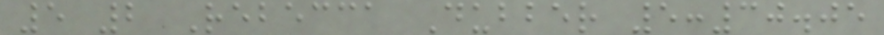5 2 Rebecca Dubber 5:30.05
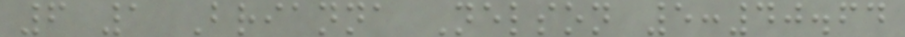6 1 Brianna Nelson 5:40.64
